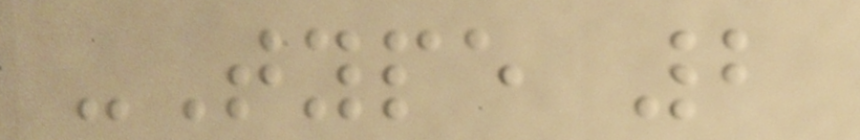-Type 2
